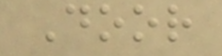Door
